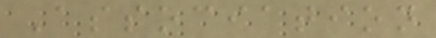Association
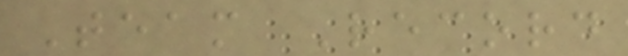Team Record
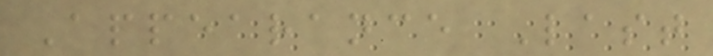Appearance Last
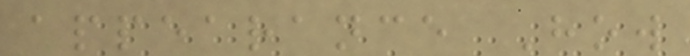appearance How
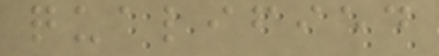qualified
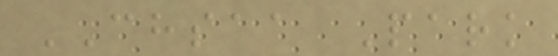CHSAA Park
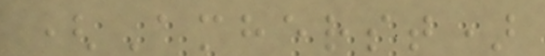(Amherst)
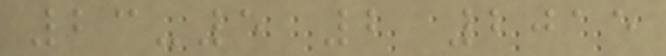23-5 2 2015
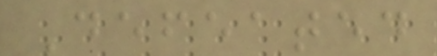Defeated
